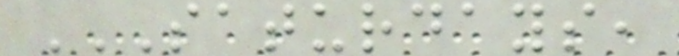SATURDAYS,
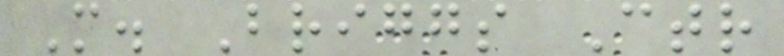M. Briggs Ctr
